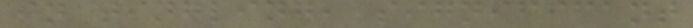in tingling, significant
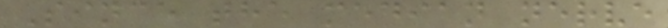Since the median nerve
